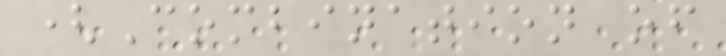(Combination of
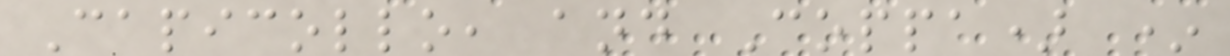Capicollo, and Coppa) *
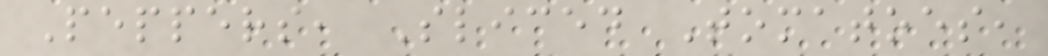Peppers, Sliced Tomatoes,
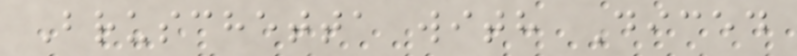Bruschetta with Diced
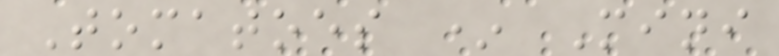Tomatoes * Mini
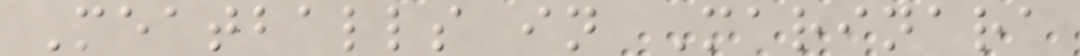Meatballs in Marinara
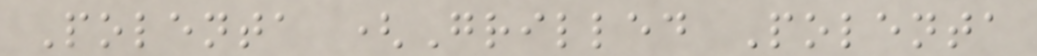Polenta (Grilled Polenta
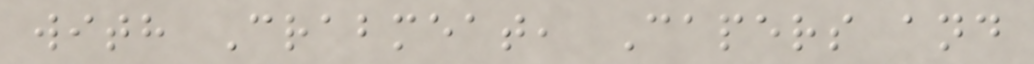with Crabmeat, Capers and
